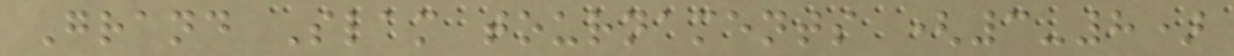Grand Slam tournaments (3-8)
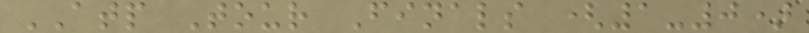ATP Tour Finals (1-0)
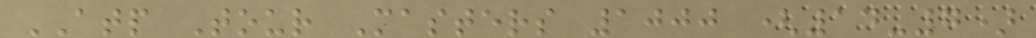ATP Tour Masters 1000 (14-7)
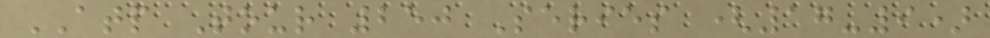ATP Tour 250 Series (17-9)
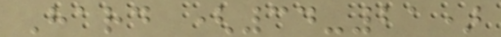Hard (34-21)
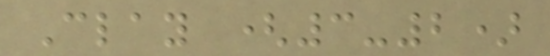Clay (3-2)
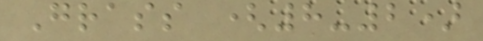Grass (8-2)
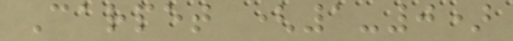Carpet (1-0)
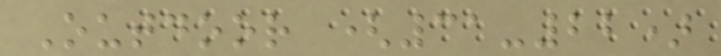Outdoor (31-22)
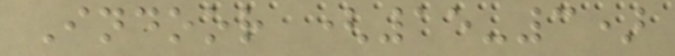Indoor (15-3)
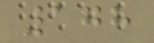178
